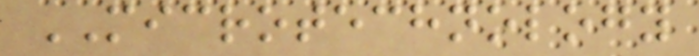MICROTECHNOLOGY
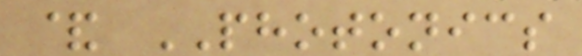& PHOTONICS
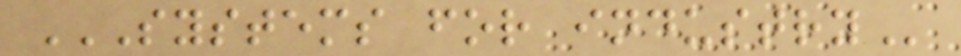SYSTEMS FOR INDUSTRY
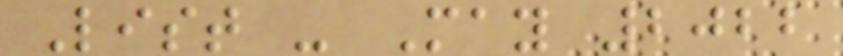List - May 2022
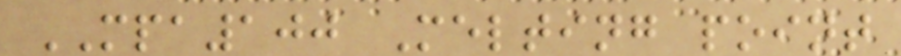MPA100 Melting point
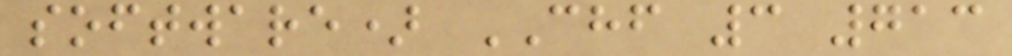software) CHF 3 713
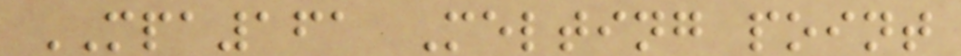MPA161 Melting point
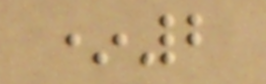*2
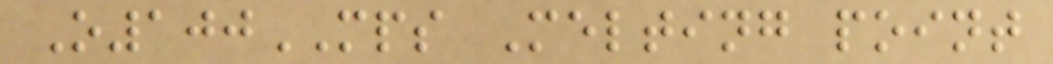O100MPS Melting point
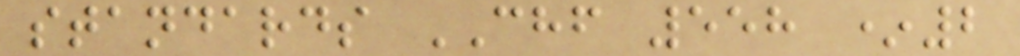standards CHF 558 *2
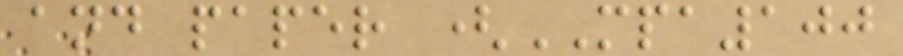and paper (MPA100
